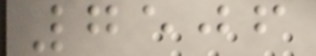7506
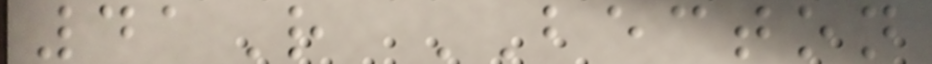41R BECTON
